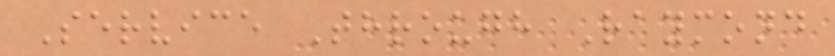Service Through Raymond
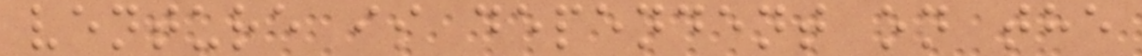venture is dependent on the
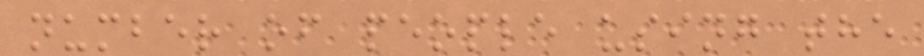number of people using the
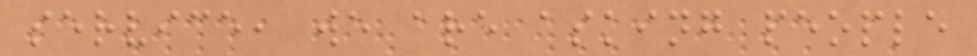service, we are asking people
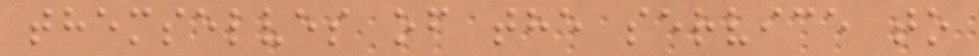themselves of the service to
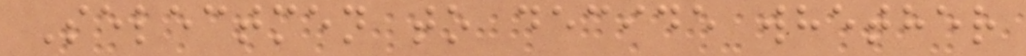Selectmen to decide whether
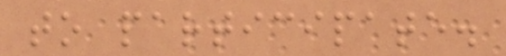to participate.
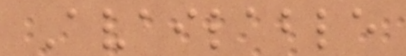Available
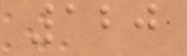120
